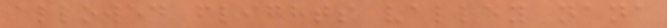allowed flights valley nana
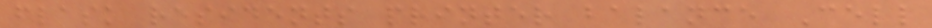flask residents printer balance Cell
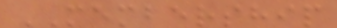MEMBERSHIP
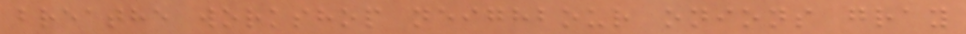breathe workshop neighbour onions gray
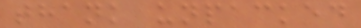thank unpacked
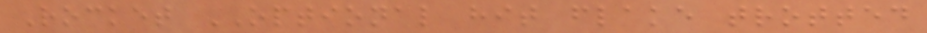Rocket OPTIONAL hit flake trotted
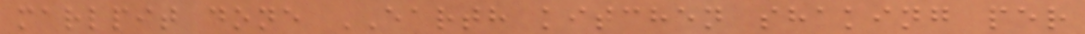marlpit done EARTH kitchen shaking per
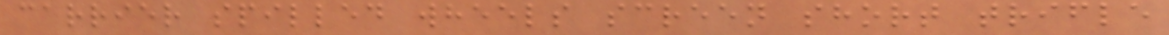carrier spilled wheels screen short trifle
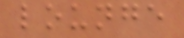lounge
